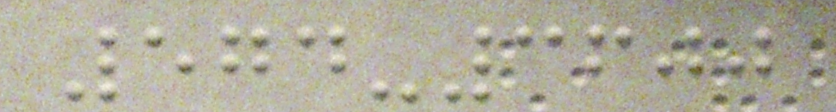574-3600
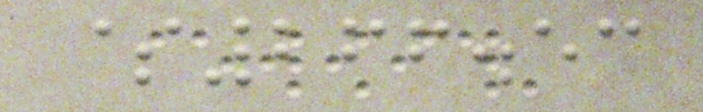$266.53
